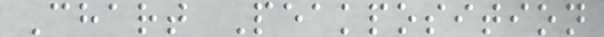Chart Peakposition
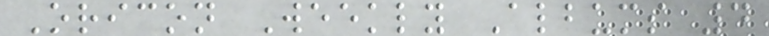Oricon Weekly Albums 4
